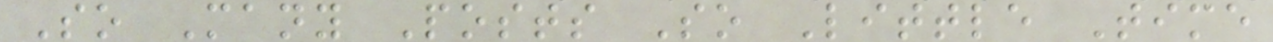So Many Posts So Little Time
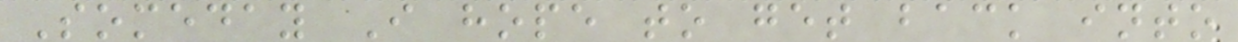Someday I hope to get back into
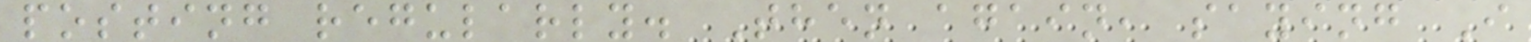posting regularly. Then again, saying I
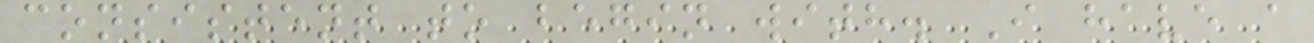consistent to begin with. I have a
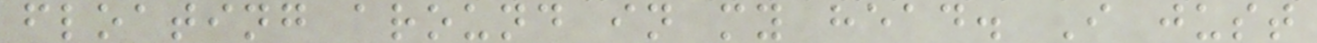floating around in my head. I just
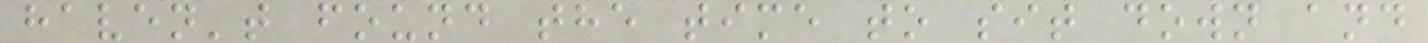haven't found the time to sit down and
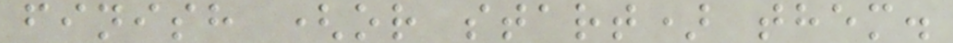finish (or start) them.
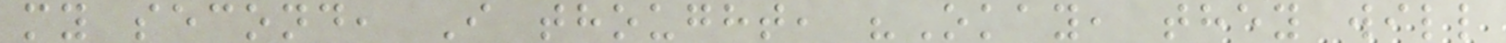my second, I thought, "Okay, they will
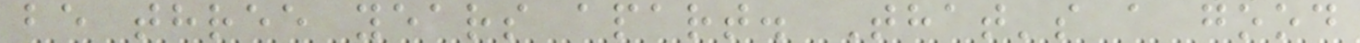be three years apart. That's a good
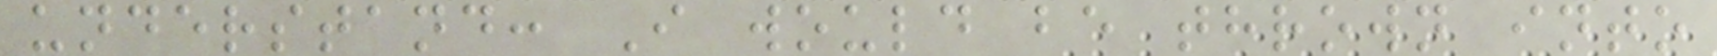understand: I would be thrown into
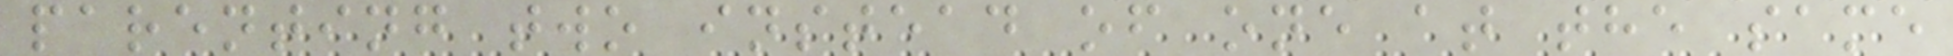parenting two instead of one at the same
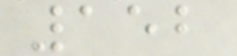152
